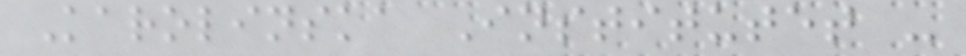Karolinska Institutet -
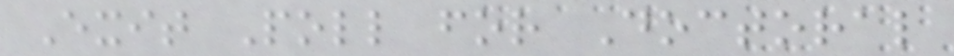Exit Poll for Doctoral
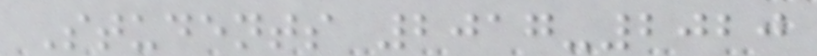Students 2017-2020
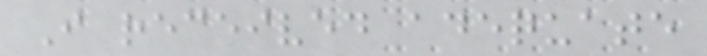I received adequate
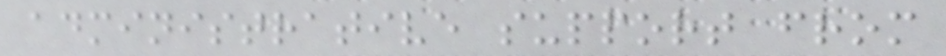administrative support from
